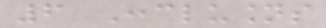6 Conclusions
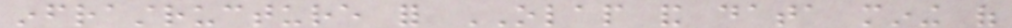infrastructure for OLAP and data mining of
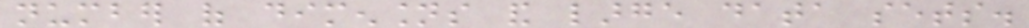number of dimensions and large data sets.
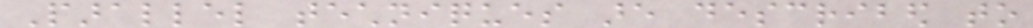Parallel techniques are described to
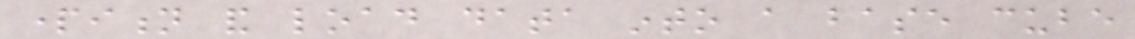partition and load data into a base cube
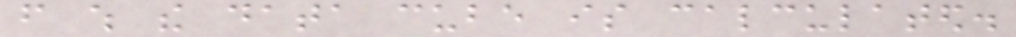from which the data cube is calculated.
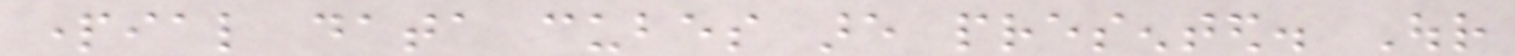partial data cubes are presented. Our
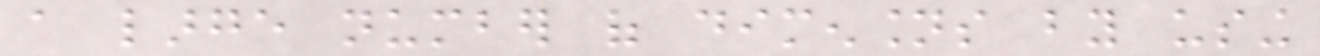a large number of dimensions by using
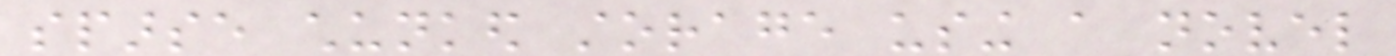sparse chunked storage using a novel
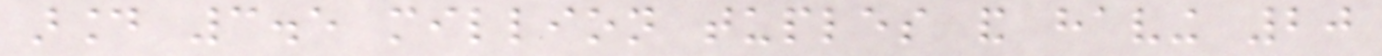around 3.5 million tuples and having 20
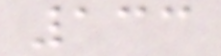133
